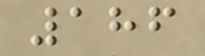186
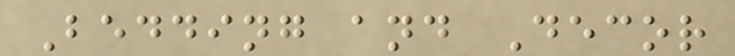Bedding and Decor
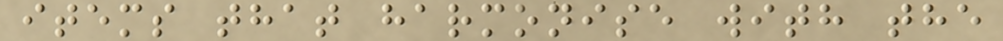items that harmonise with the
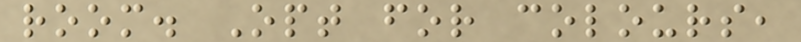room. Opt for colours,
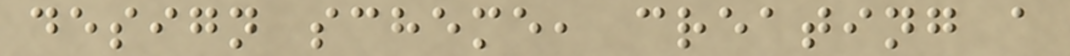design scheme, creating a
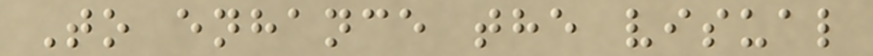To enhance the visual
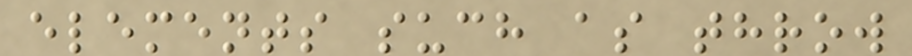elements such as throw
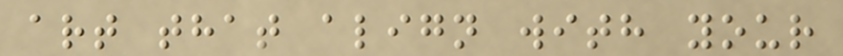art that align with your
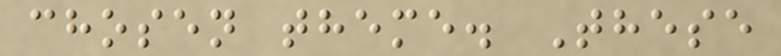chosen theme. These
